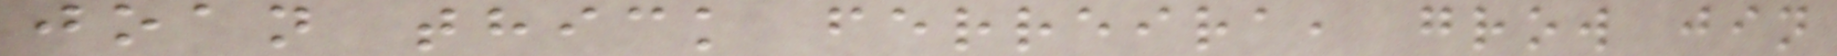joan thick ferreira, grow jin
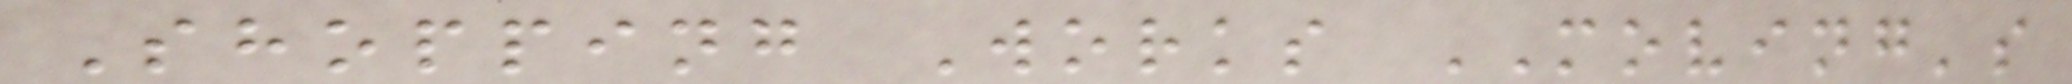Shopping Works MOVING's
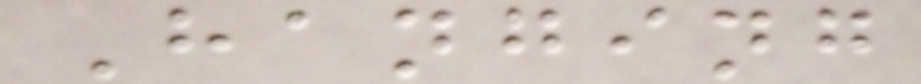Hanging
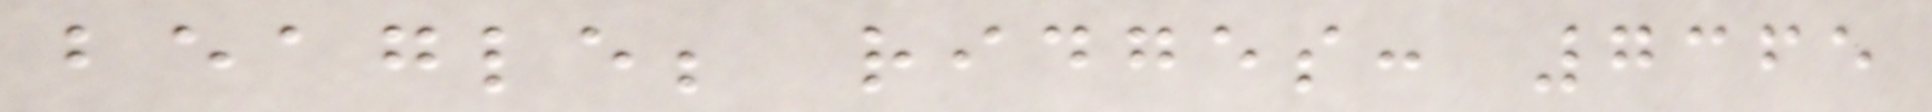beagle; ridges: 7365
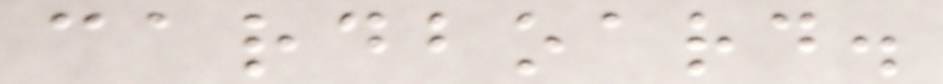cardboard.
